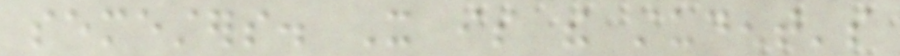semesters. It is the student's
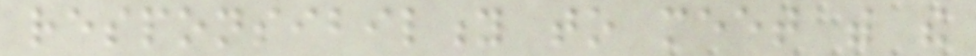responsibility to meet with the
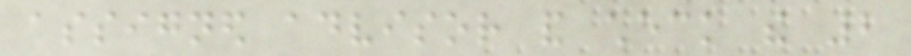assigned advisor and check the 2
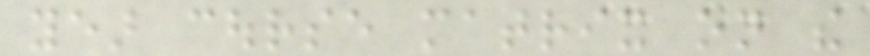year course matrix on the
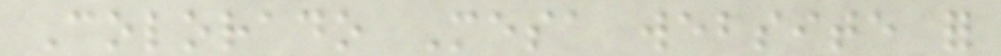Colorado Mesa website for
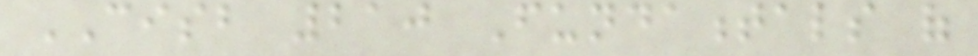CISB 210 Fundamentals of
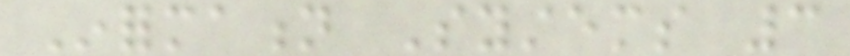Information Systems 3
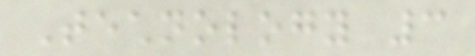Technology 3
